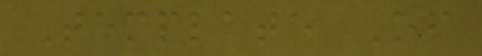Template Of
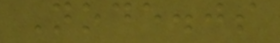Node.js
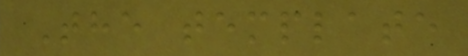The template
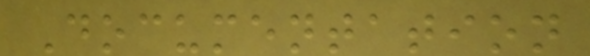Documentation
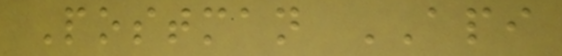Postman API
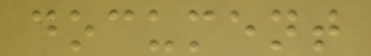document
